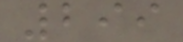299
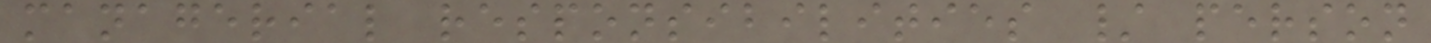managerial responsibilities / person
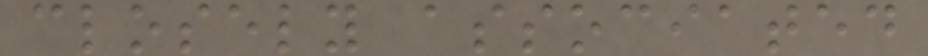closely associated
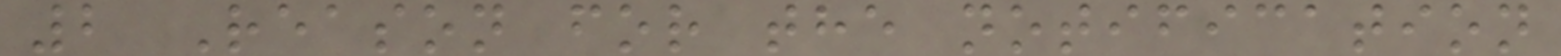2 Reason for the notification
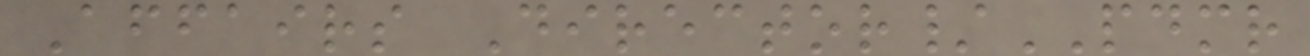Affairs Director/PDMR
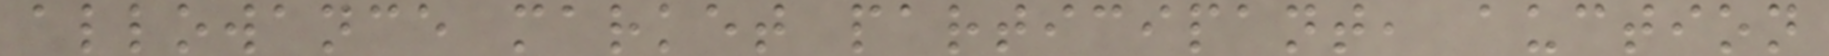allowance market participant, auction
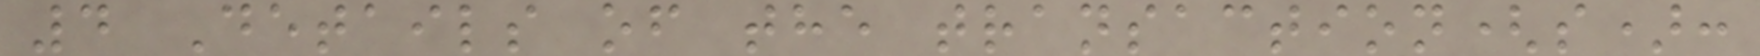4 Details of the transaction(s):
